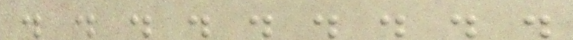. . . . . . . . .
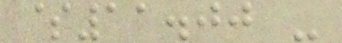$11.00 -
